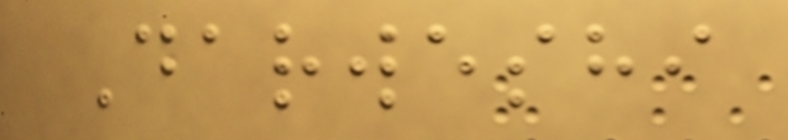Darweshi
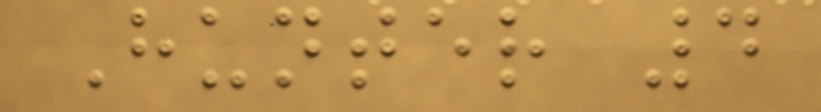Hunter 4
